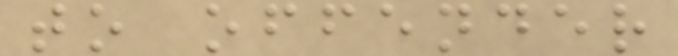to offender
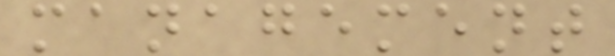management
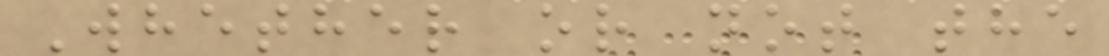Whether or not the
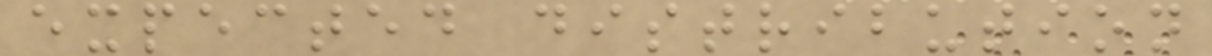expected distribution
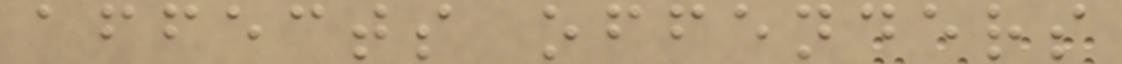affects offenders
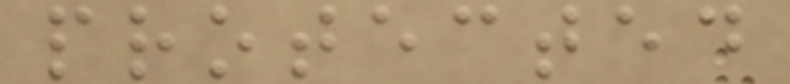protected
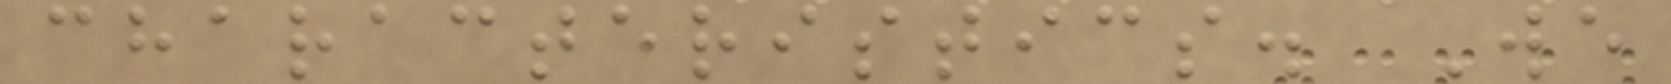characteristics. We
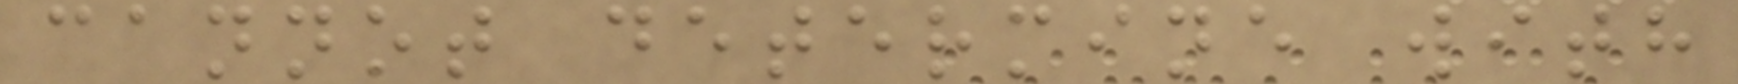cannot determine with
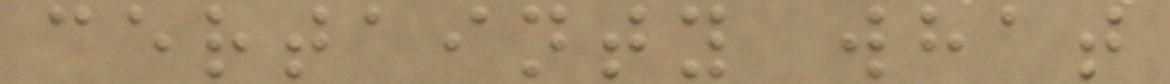certainty what
